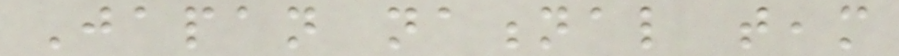Japan national team
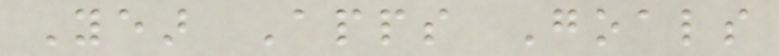Year Apps Goals
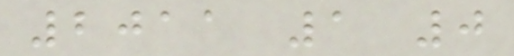2011 1 0
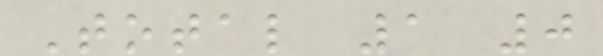Total 1 0
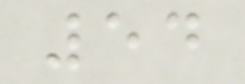54
